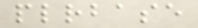plrbase
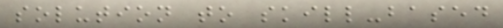solution to skill-based
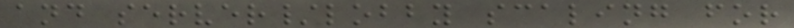and server/lobby scaling for
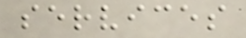services
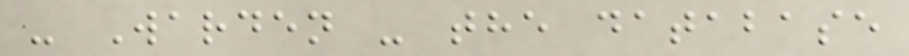- Warden - the database
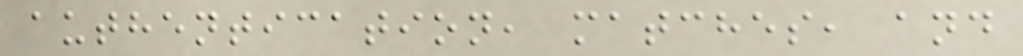authentication, matches, and
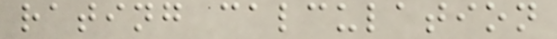rating calculation
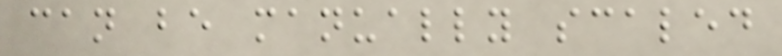can be manually scaled
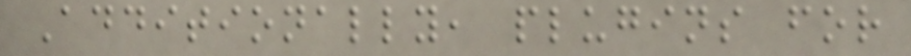Additionally, plugins for
